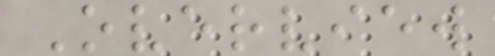Overview
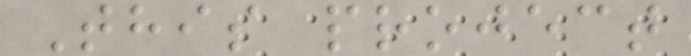This project
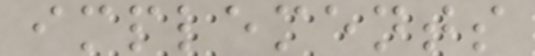implements
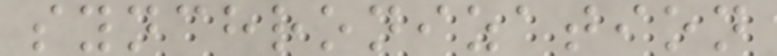synchronization
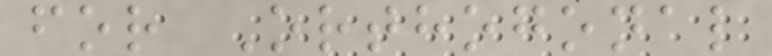for Orthogonal
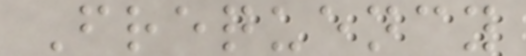Frequency
